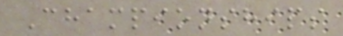Championships
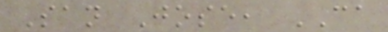San Jose, CA
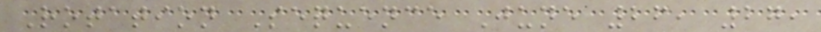Rotation Sequence June 26, 27,
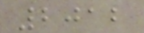2012
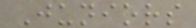Juniors
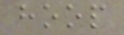hoop
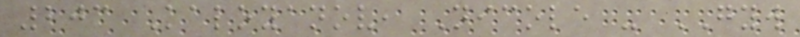203 Kaloyanov, Nicole - GYW
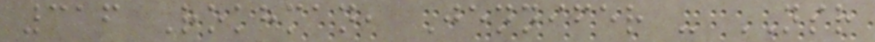316 Rokhman, Jennifer - NSR
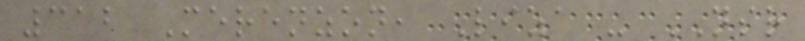312 Merenzon, Liza - NSR
